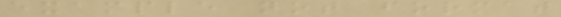example not format
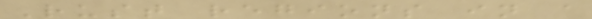Rust regions in a
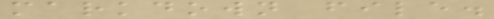markdown file.
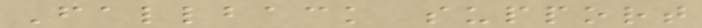Fallback support
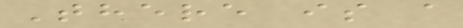There is a
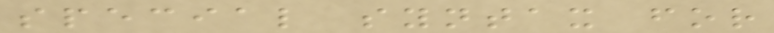special syntax for
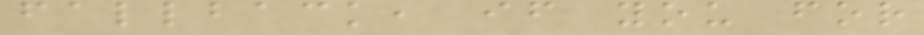fallback, if you for
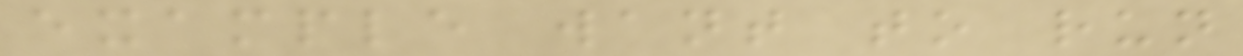example want to run
